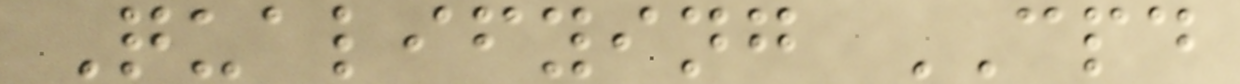Qualifying CPD
